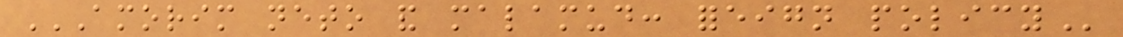AMORIM NETO AND MALAMUD: FOREIGN POLICY
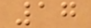17
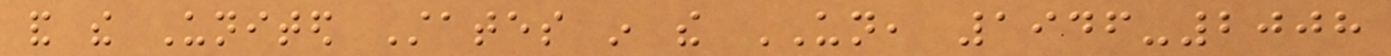and the United States in the UN, 1946-2008
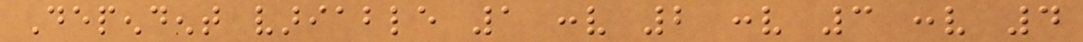Dependent variable 1 conv 2 conv 3 conv 4
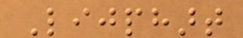Lijphart
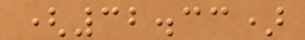(32.33)
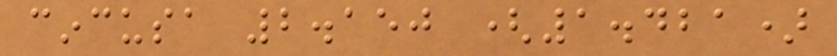cincusa 2.150 (1.421)
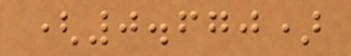(0.670)
